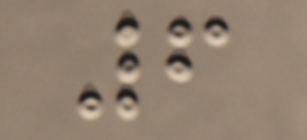6
